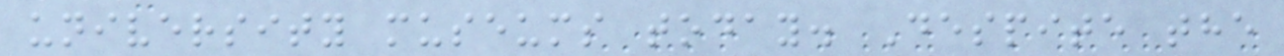university museums today. Despite the
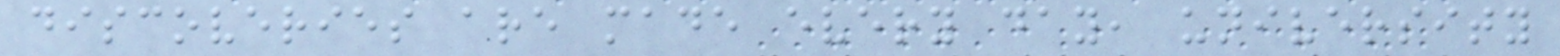discoveries are made every day, university
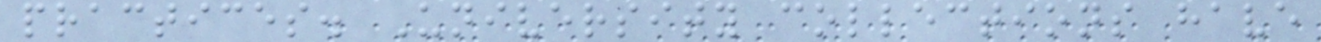practices. University collections have
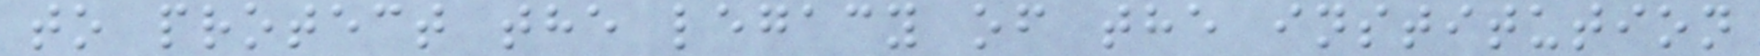to protect the legacy of the institution
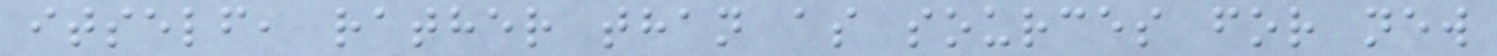itself, rather than as sources for new
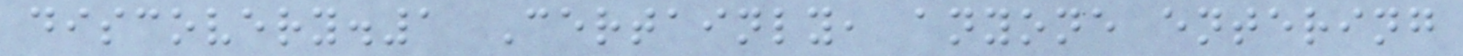discovery.1 Certainly, anyone entering
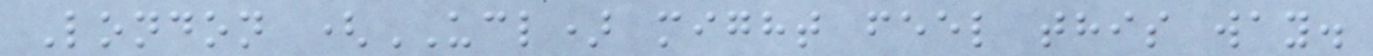London (UCL) might feel this way.
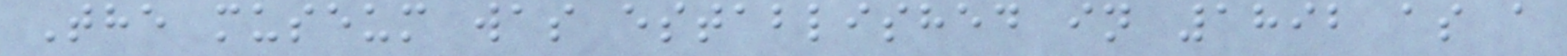The museum was established in 1892 as a
